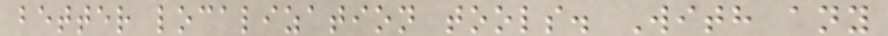better localization tools. With any
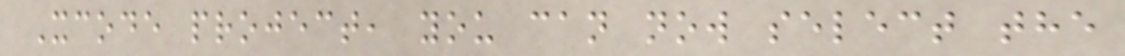Xcode project, you can now select the
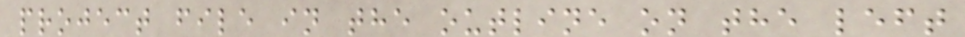project file in the outline on the left
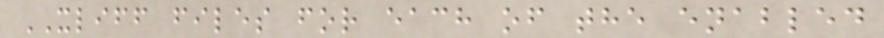XLIFF files for each of the enabled
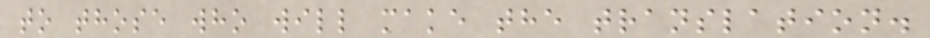to those who will make the translation.
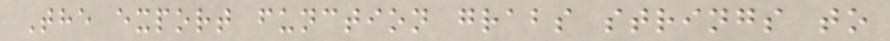The export function grabs strings to
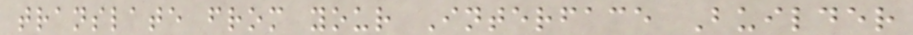translate from your Interface Builder
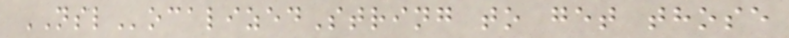NSLocalizedString to get those
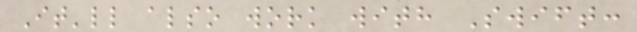It'll also work with Swift:
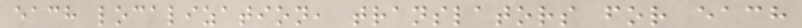each localization, translators for each
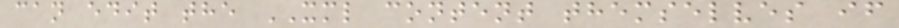can edit the XML content themselves if
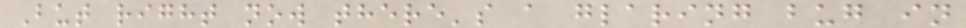But right now there's a glaring bug in
